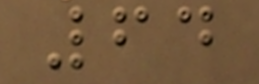64
